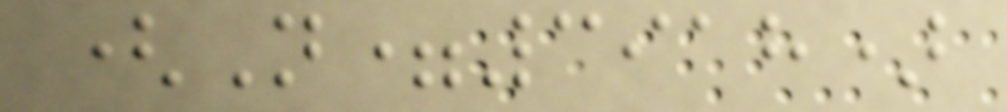(N=3918)
